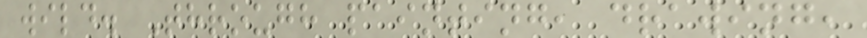wild. Through painting, drawing,
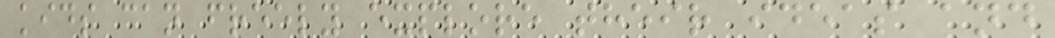kids can freely explore their ideas and
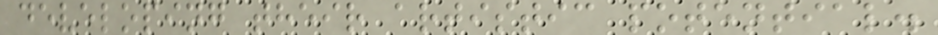developing their artistic potential.
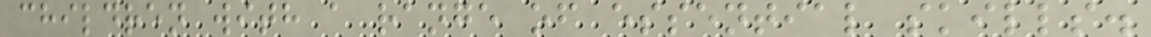children with a range of essential skills.
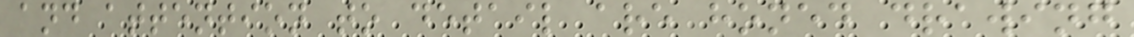and attention to detail are honed drawing
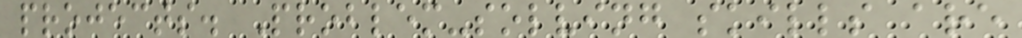projects. Problem-solving skills are
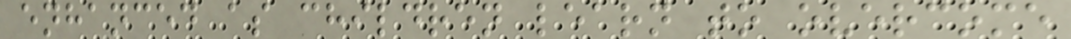enhanced as children learn to overcome
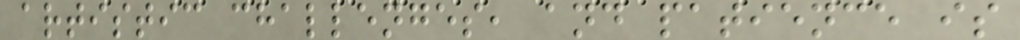artistic challenges, and patience is
